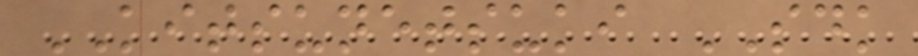KITSUNETSUKI SDK
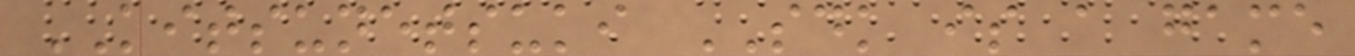KITSUNETSUKI SDK is a game
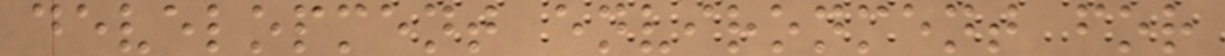development environment for
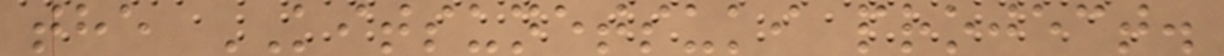the KITSUNETSUKI project.
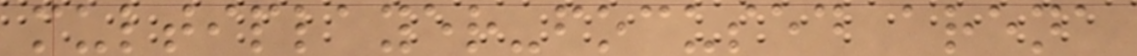multiplayer-focused arena
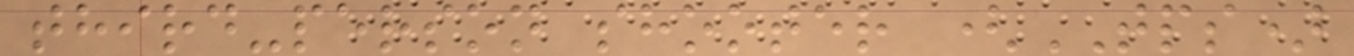third-person shooter (TPS)
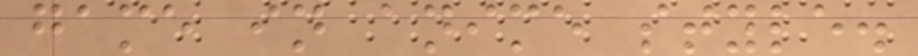game in anime style.
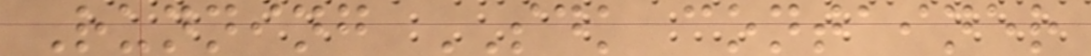Running SDK container
